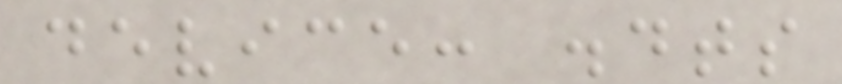device: .dts
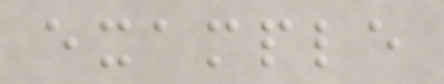example
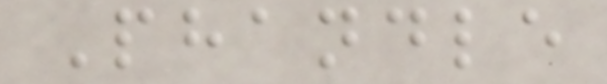Phandle
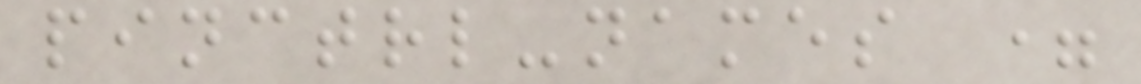pinctrl-names =
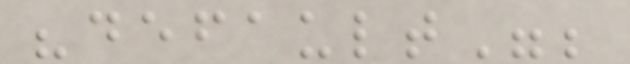"default";
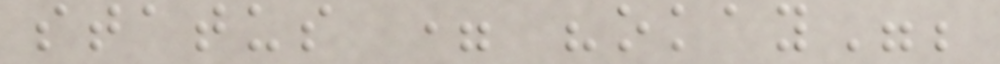status = "okay";
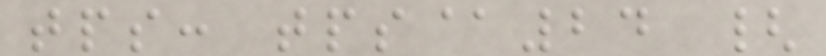tps: tps@24 {
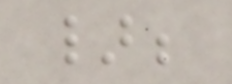};
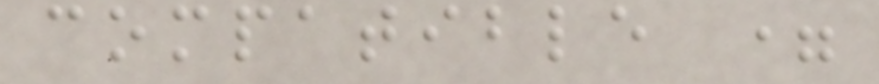compatible =
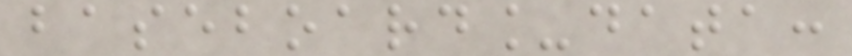baseboard_data:
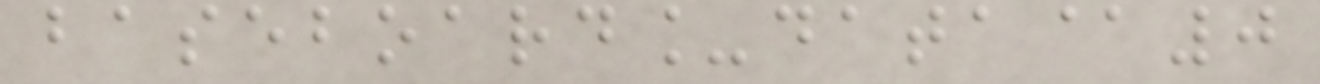baseboard_data@0
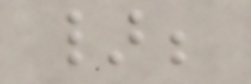};
